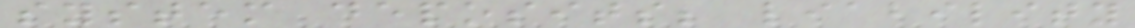system deposits; liability
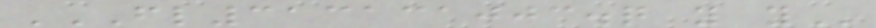FL313131003.Q Y Y
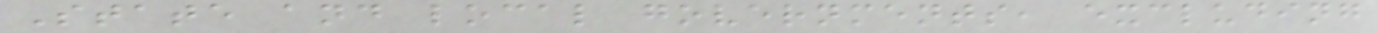State and local governments, excluding
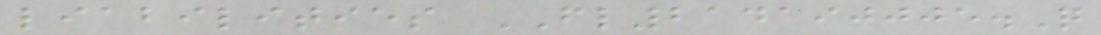liabilities FL214190005.Q
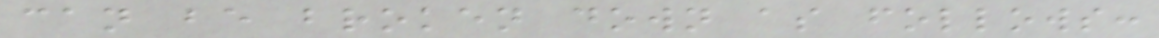can be broken down as follows:
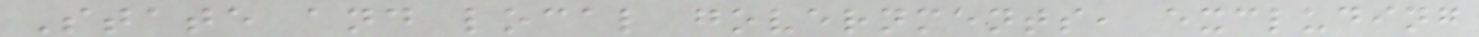State and local governments, excluding
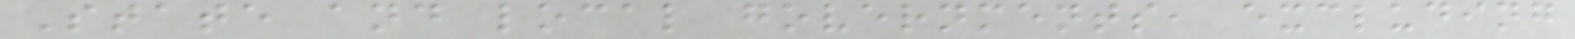State and local governments, excluding
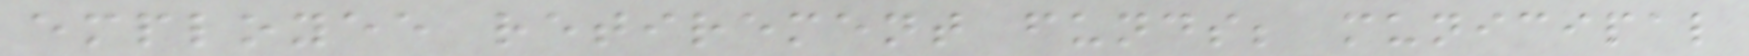employee retirement funds; municipal
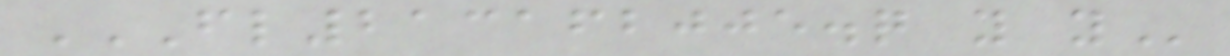FL213162005.Q Y Y
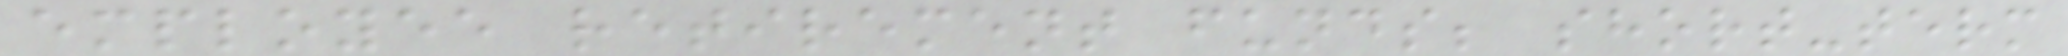employee retirement funds; short-term
